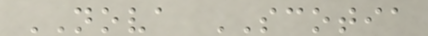NOVA SCOTIA
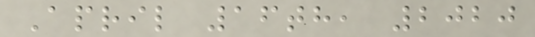April 16th, 2020
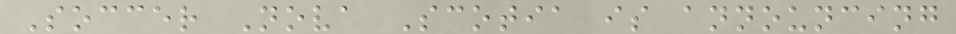Soccer Nova Scotia is announcing
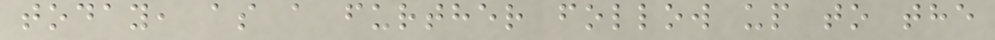today, as a further follow up to the
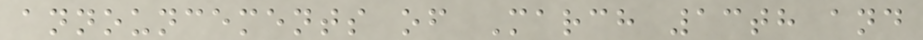announcements of March 13th and
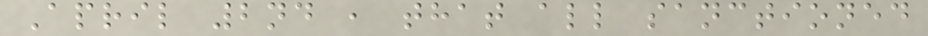April 2nd , that all sanctioned
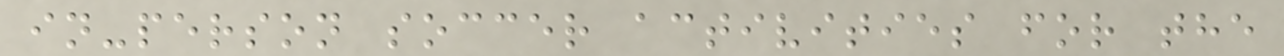in-person soccer activities for the
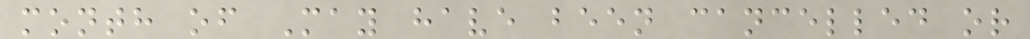month of May have been cancelled or
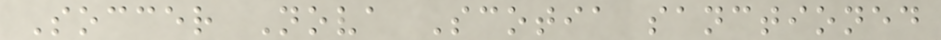Soccer Nova Scotia sanctioned
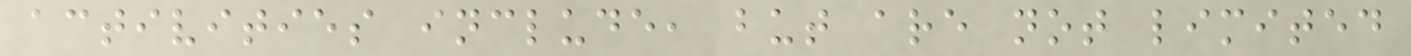activities include, but are not limited
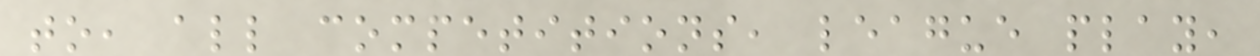to, all competitions, league play,
